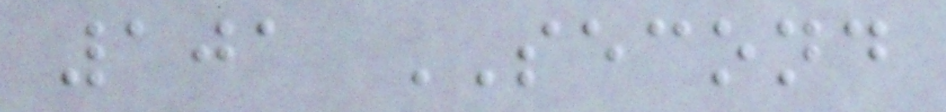101 SECOND
